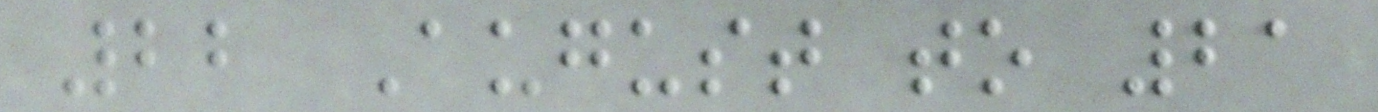22 August to 21
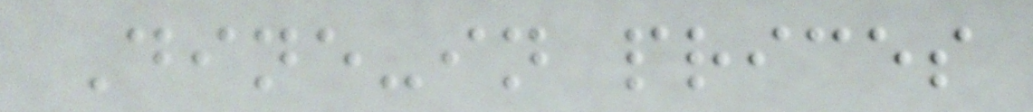Dine-in prices
